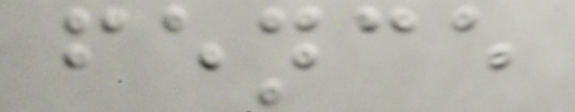fence
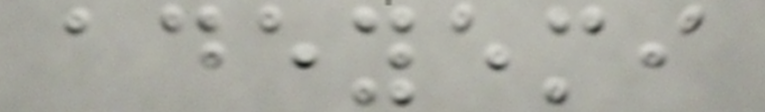adeyemi
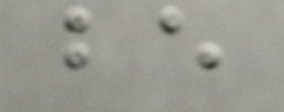be
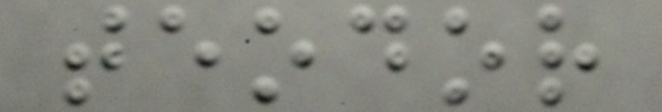teodor
